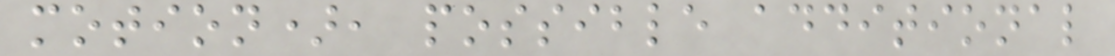motion), possible additional
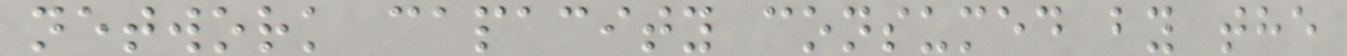network capacity consumed by the
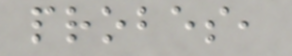probes,
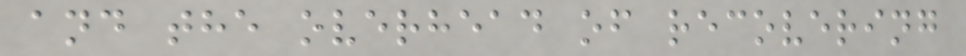and the overhead of recovering
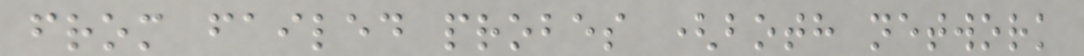from failed probes (both network
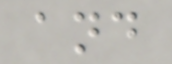and
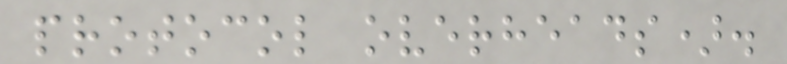protocol overheads).
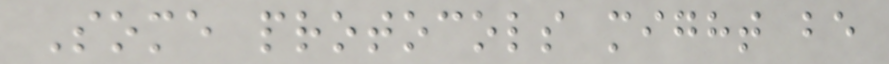Some protocols might be
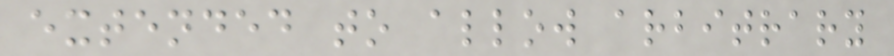extended to allow arbitrary
